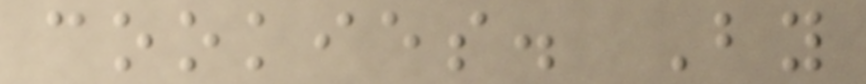cookies. By
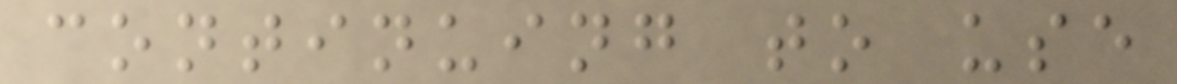continuing to use
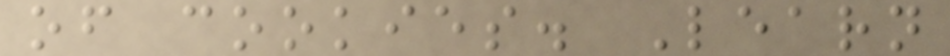of cookies. Learn
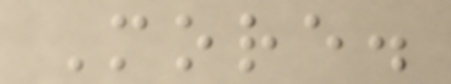More.
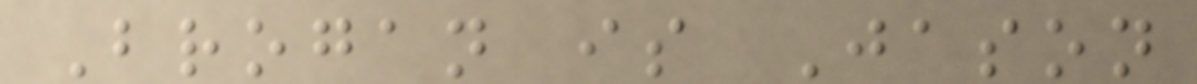Brogan is Jason
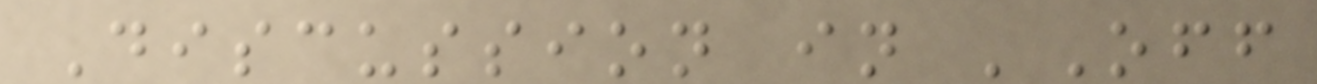Discussion in 'Off
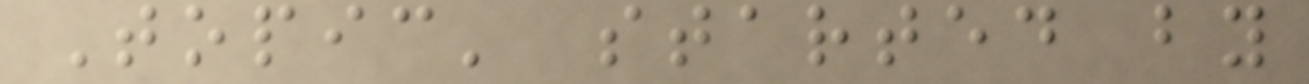Topic' started by
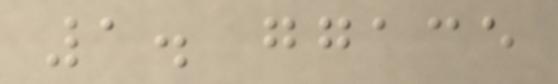1. ggace
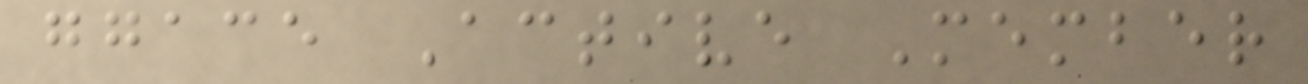ggace Active Member
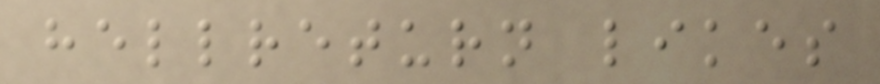hellreturn likes
